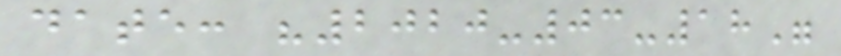date: "2020-03-18"
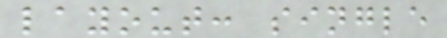layout: single
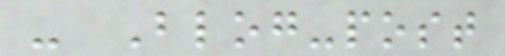- Blog-post
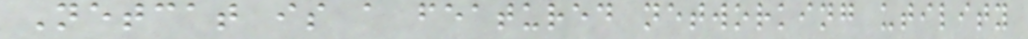Netcat is a featured networking utility
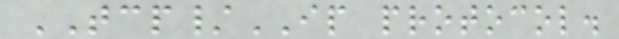TCP/IP protocol.
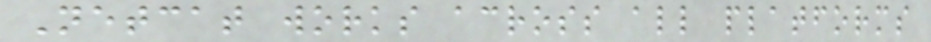Netcat works across all platforms
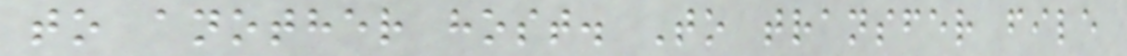to another host. To transfer file
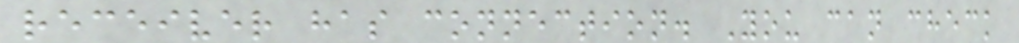receiver has connection. You can check
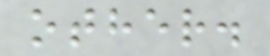other.
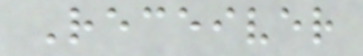Receiver
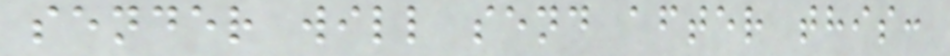sender will send after this:
